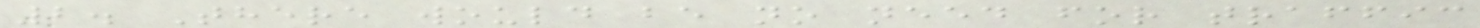2. There would be no need for traffic
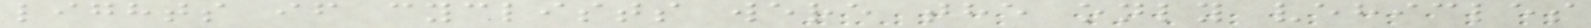lights if cyclists were the only vehicles
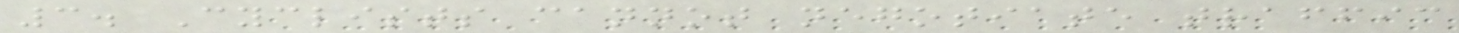3. Cyclists cannot negotiate traffic
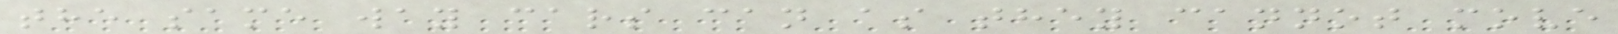the same way cars can as they cannot move
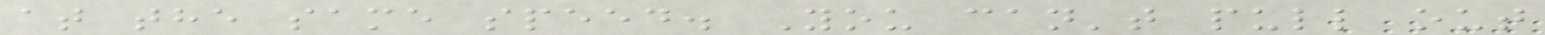at the same speed. You can't pull out
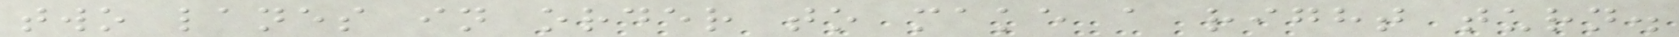two lanes in order to make a right turn.
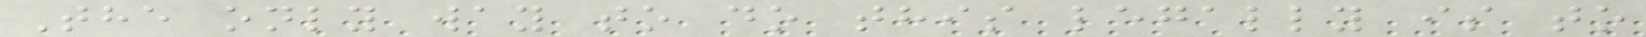The only way to do this legally is to
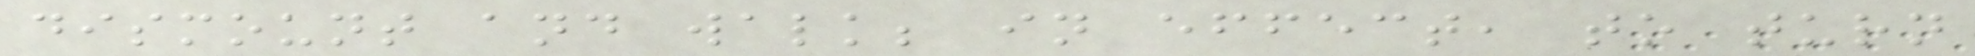dismount and walk; in effect, to turn
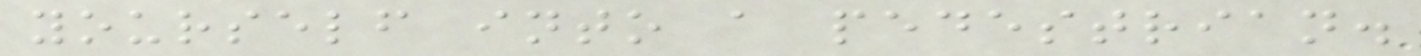yourself into a pedestrian.
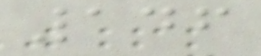146
